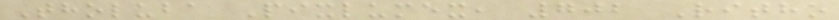Tholuba Pixlumex, 702 Ritho
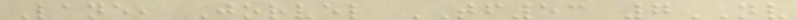Lane, Jorvel TF53 7NV
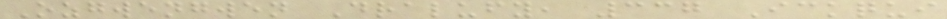Ozgwengwen Dralufy, 337 Ickqui
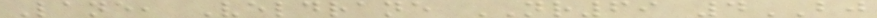Lane, Veldrane NR69 4BJ
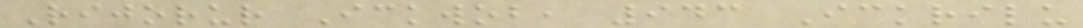Rijorur Ickwob, 943 Ickrilu
